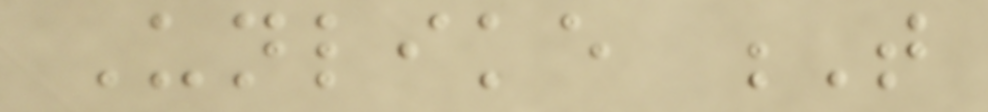Unlike T
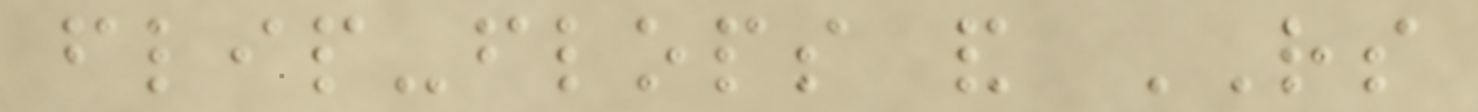flip-flops and RS
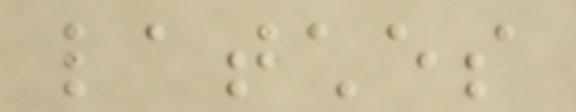latches
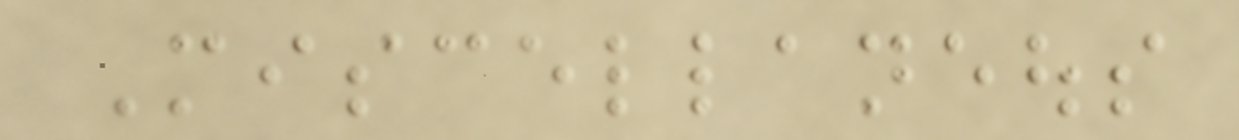Miscellaneous
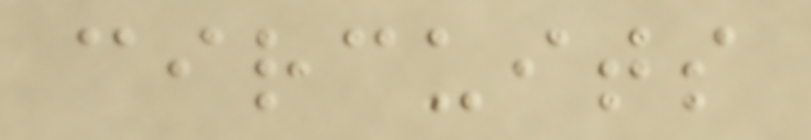circuits
